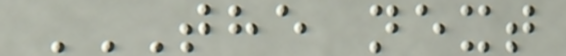THE NEXT
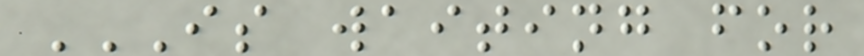IS WAITING FOR
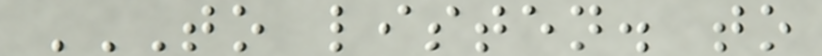TO LISTEN. TO
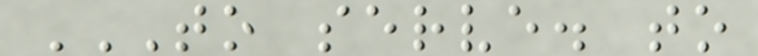TO SERVE. TO
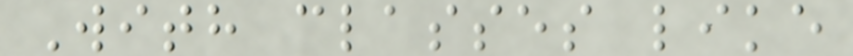With classes like
